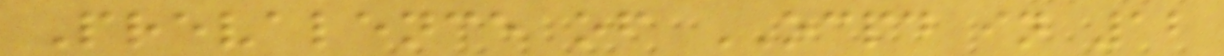Prevalence of OCPD in 12
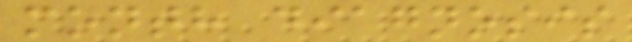month diagnosis
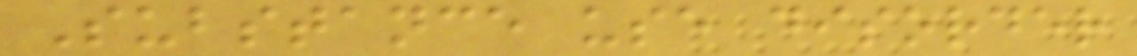Substance use disorder
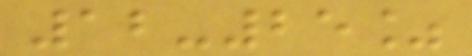12-25%
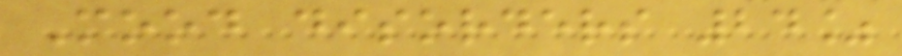Mood disorders 24%
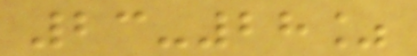23-28%
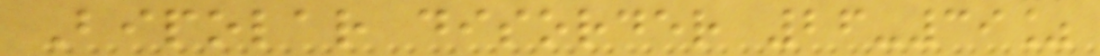Bipolar disorder 26-39%
